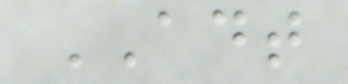ADT
